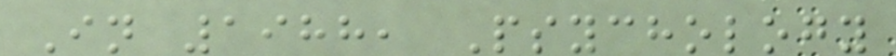In 1988, Psychology
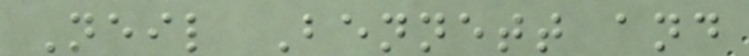Neil Bennett and
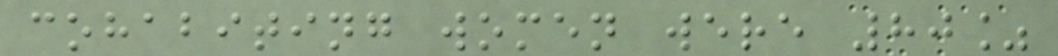cohabiting women were 80%
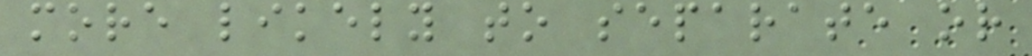more likely to separate or
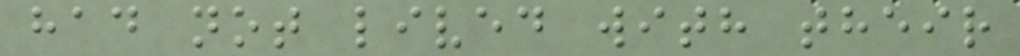had not lived with their
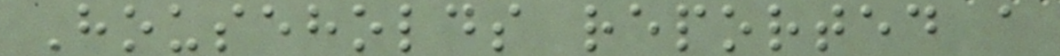Households reported a
